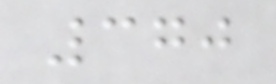370
